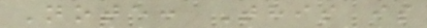Note: This is
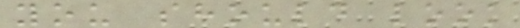you should look
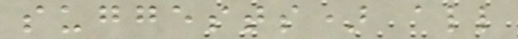suggests) all
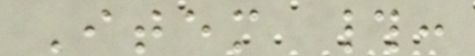Item #:
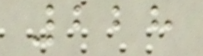228
